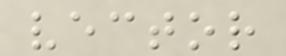vector
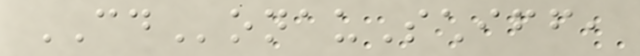CDonauSchiff,
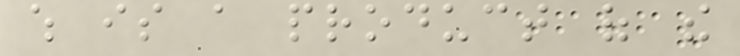which is a product of the
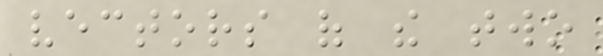vectors of the two
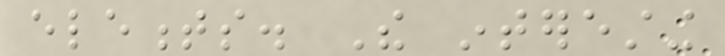elements. The interesting
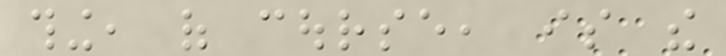thing, of course, is the
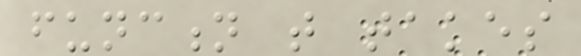function that takes
